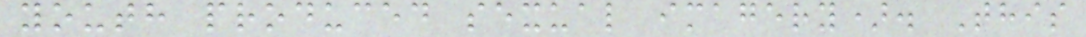youth produced sexual imagery). This
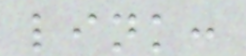link:
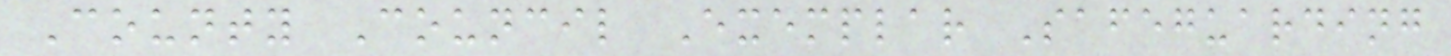County Council Exemplar Safeguarding
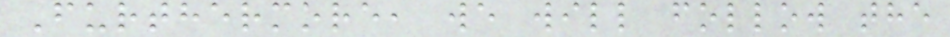Furthermore, we will follow the
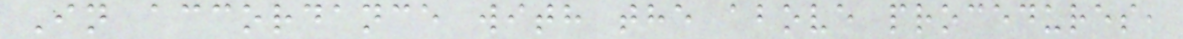In accordance with the above procedures,
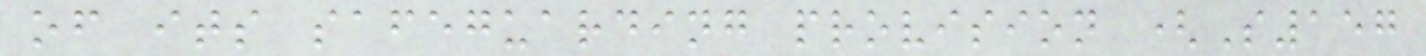of its safeguarding provision (S157
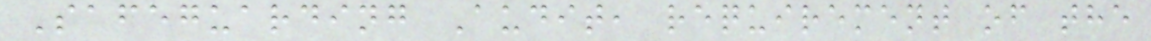Safeguarding Audit, requirement of the
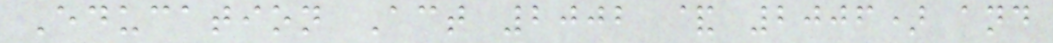Education Act 2002 & 2006) and
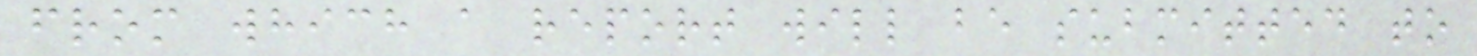from which a report will be submitted to
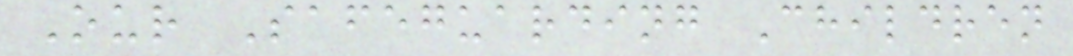Our Safeguarding Children
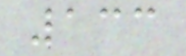133
